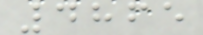4865
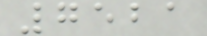7521
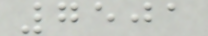7501
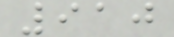910
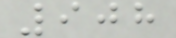908
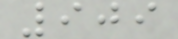909
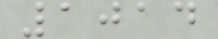1014
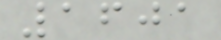1601
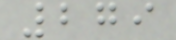279
